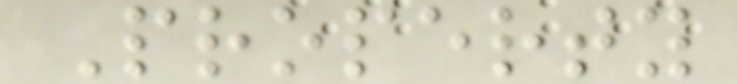Property
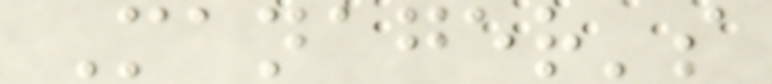Manager's
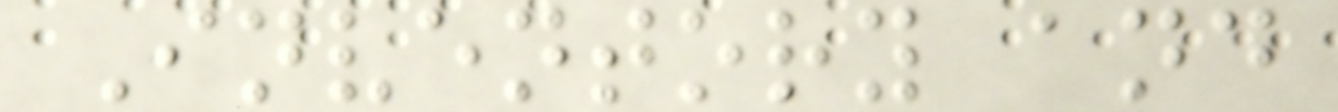Inventory and
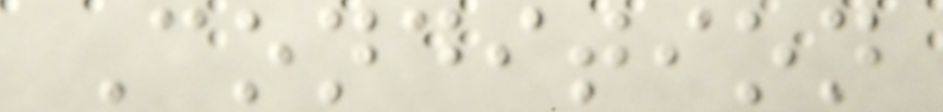Condition
